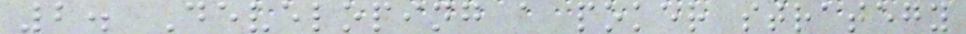2. Developing a poker strategy
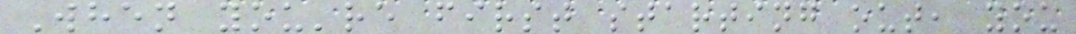When you're first starting out, you
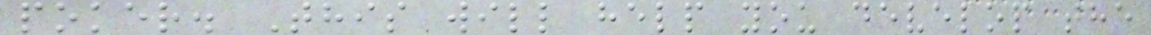poker. This will help you develop the
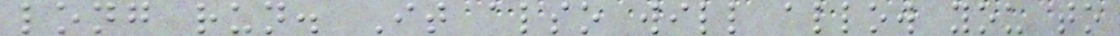long run. It also will allow you to
